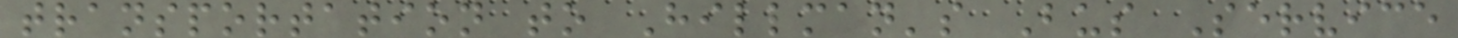transportation to Hillman's Bus Service
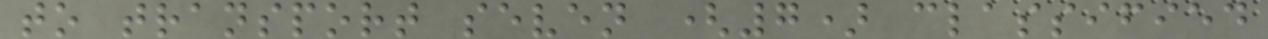to transport seven (7) classified
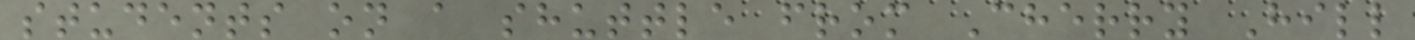students on a shuttle from Cherry Hill
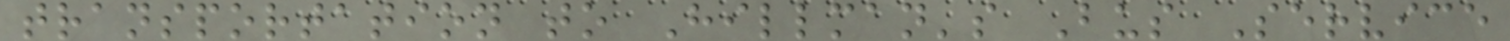transportation to Hillman's Bus Service
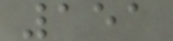151
